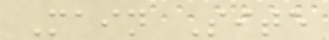Main Site
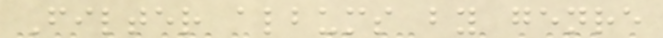Filter albums by genre
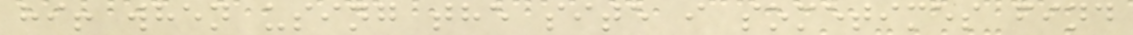hi! when using the site i sometimes find
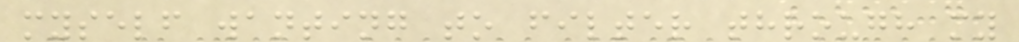myself wanting to filter through my
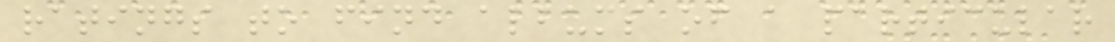ratings to find albums of a particular
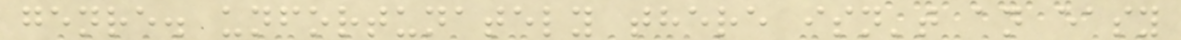genre. unfortunately there isn't an easy
